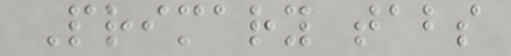Primary tabs
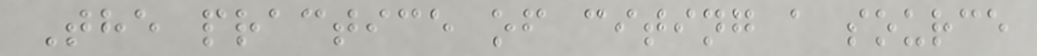The practice of citing a source
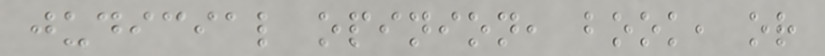judicial opinion, book, or
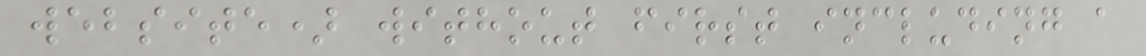website) without first including a
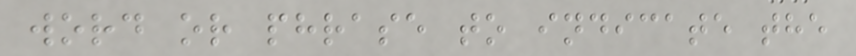word or phrase to indicate the
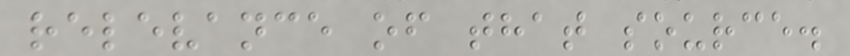relevance of that source.
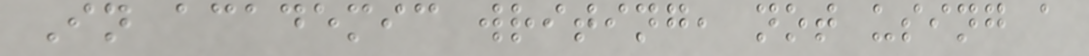In academic writing, not using a
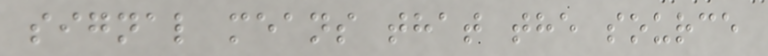signal means that the source
